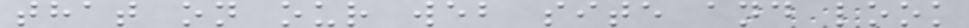that on our web site and look
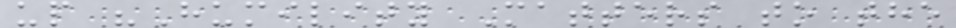up "Humility Matters to the
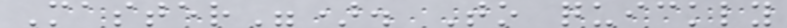Master"). To quickly
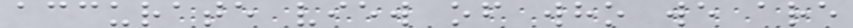accurate view of who we are
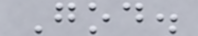God.
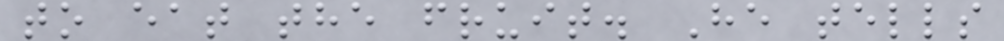to eat the fruit. He tells
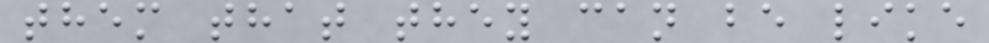them that they can be like
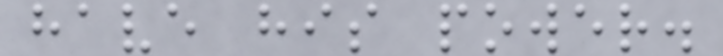have his power.
